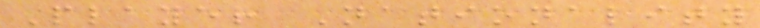Player Nationality
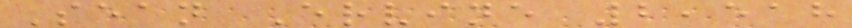Sean Ervine 2,518
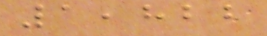1,822
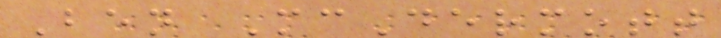Ben McDermott
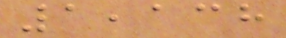1,138
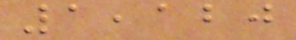1,120
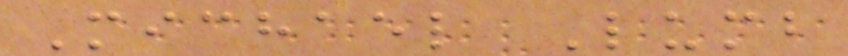Michael Lumb
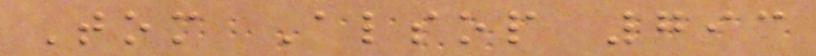Tom Alsop 793
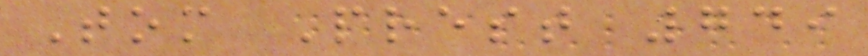Tom Prest 749
